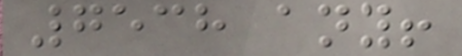7538 any!
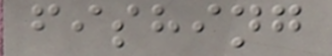fishing
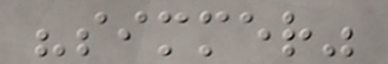"simmer"
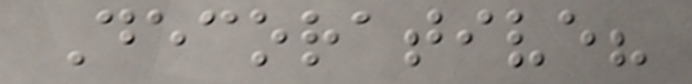Decorative?
